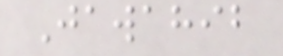Jawahib
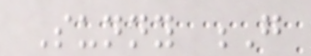Sunny G
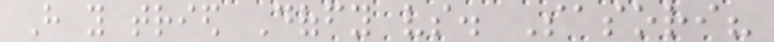Have you tried Doffy vs. Sasori?
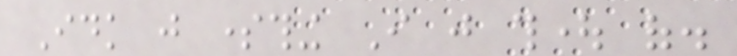Idk just something I just thought of.
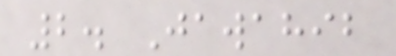2. Jawahib
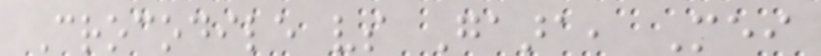Crocodile vs Gaara, Mei
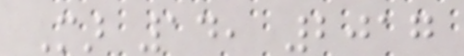Mar 14, 2017
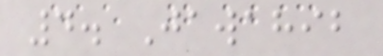4. Jawahib
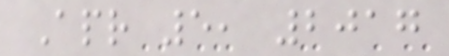Apr 5, 2017
